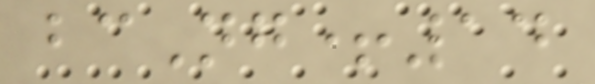bcNg+14
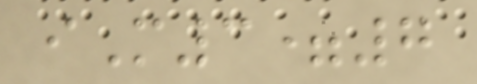iM3=7
